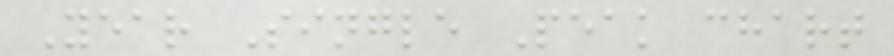Year Single Peak chart
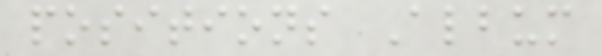positions Album
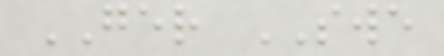GER SWE
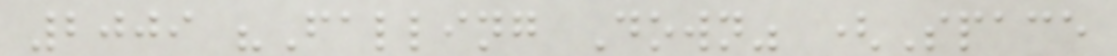2009 "Falling Down" (Space
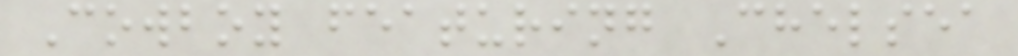Cowboy featuring Chelsea
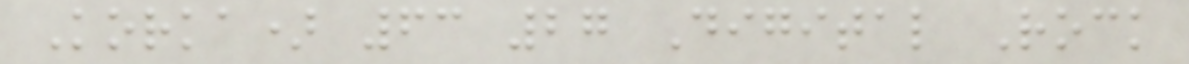Korka) 63 27 Digital Rock
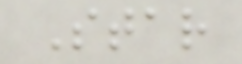Star
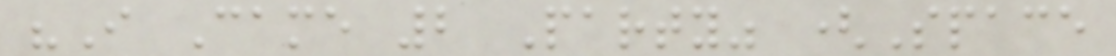"I Came 2 Party" (Space
